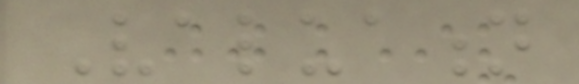Valuation
